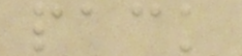pack
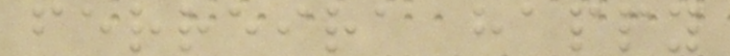ferreira happy
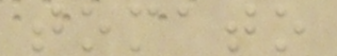tomato
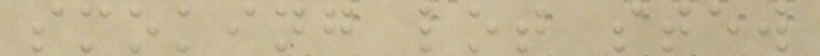smoking lot stew
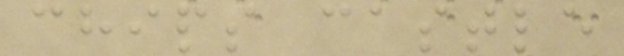chips castle
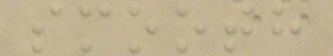smooth
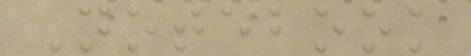Notebook
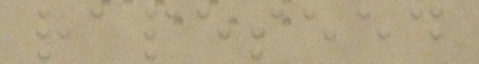rapeseed
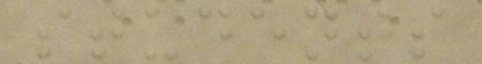students
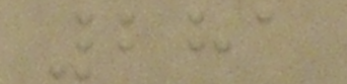281
